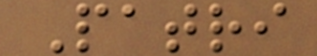Patri
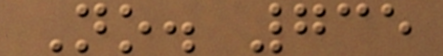No. 735
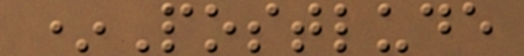*Postlude
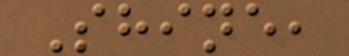Shine,
